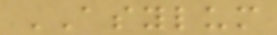ASYLUM
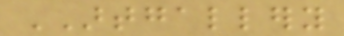ARTGALLERY
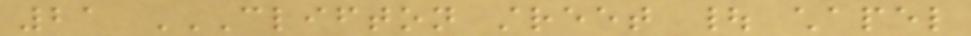21 CLIFTON STREET | CHAPEL
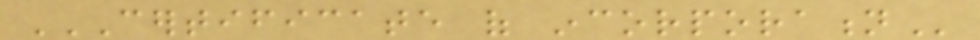CERTIFICATE OF INCORPORATION
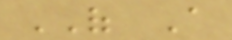OF A
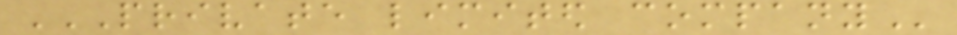PRIVATE LIMITED COMPANY
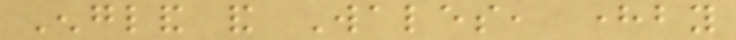England and Wales, hereby
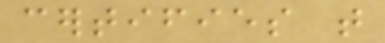certifies that
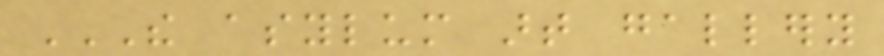THE ASYLUM ART GALLERY
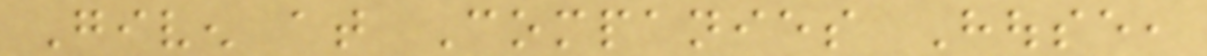Given at Companies House,
